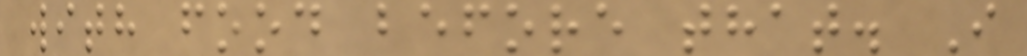with food before that. I
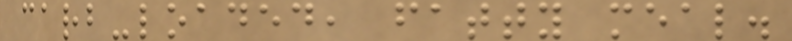carb-loaded, fatty meal.
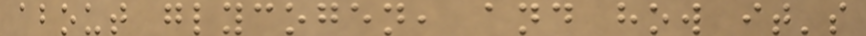about glycogen, and how it's
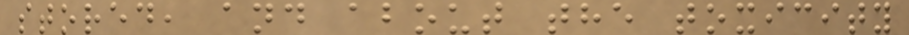stored, and about the toxicity
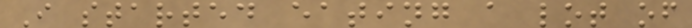I started eating a lot of
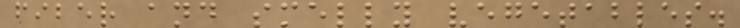fiber and smelly vegetables.
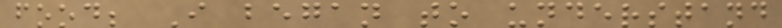food; I began to understand
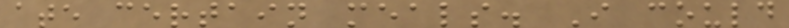ate certain meals. I could
